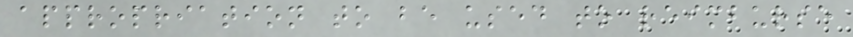appropriation to be used to reimburse
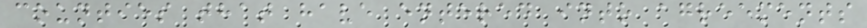counties that have entered into agreements
